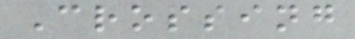Crossing
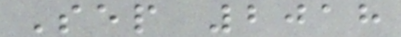Sep 2018
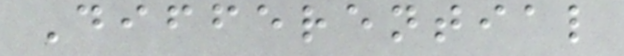Differential
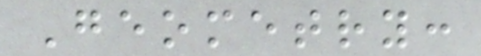Geometry:
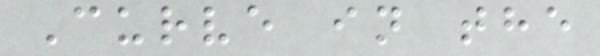Curve in the
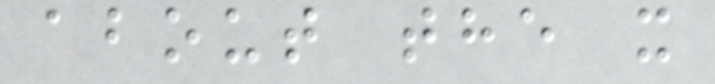about the x
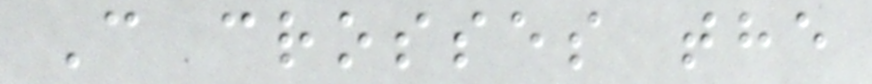C crosses the
